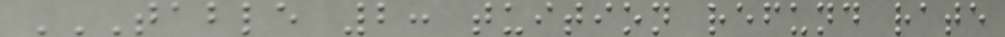TABLE 2: TUITION REFUND RATE
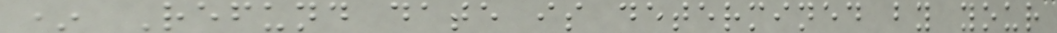* Refund date is determined by your
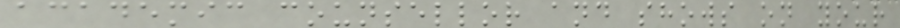academic counsellor and shows on your
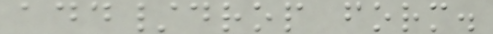add/drop form.
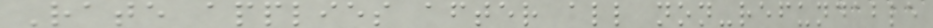Rate applies after all non-refundable
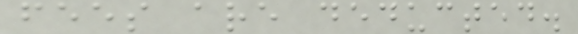fees are deducted.
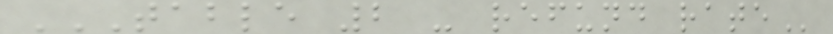TABLE 2 - REFUND RATE
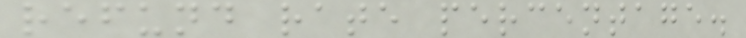refund rate percentage.
